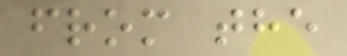from the
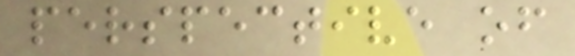perspective of
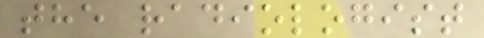the radiologist
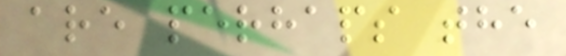are perhaps the
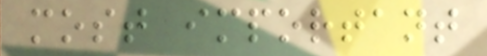most important
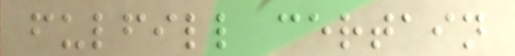fulfill certain
